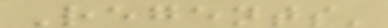Regents'
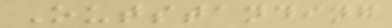Outstanding
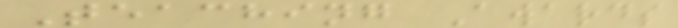Teaching Awards
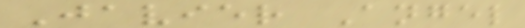Javier Angel
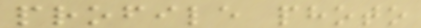profile photo
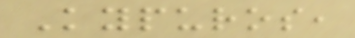Kypuros,
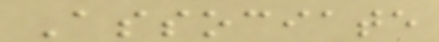Associate
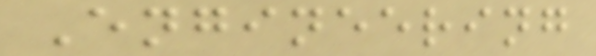Engineering
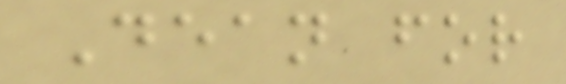Dean for
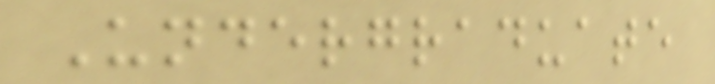Undergraduate
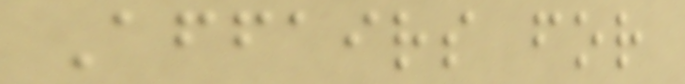Affairs for
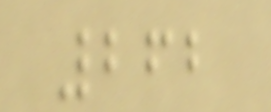262
